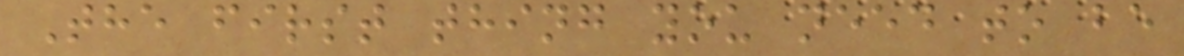The first thing you need to be
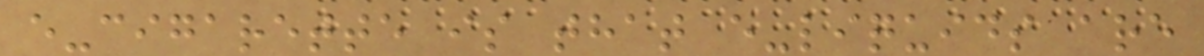e-cigarette is that e-liquids are
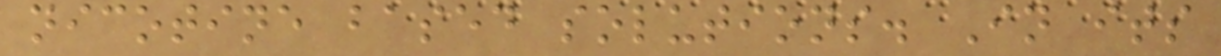nicotine based solutions. In its
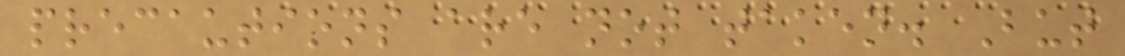precautions are not taken. But
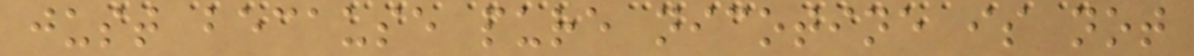just because pure nicotine is not
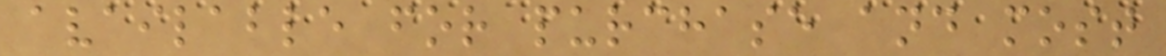available for purchase and most
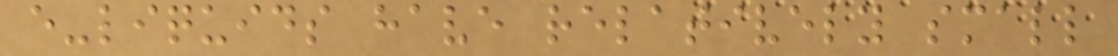e-liquids have relatively small
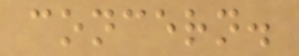concern.
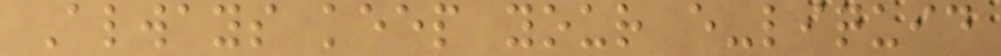Always keep your e-liquid
